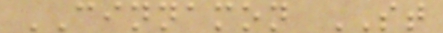CINNAMON ST
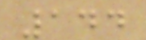144
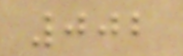002
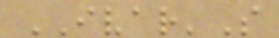IVAR'S
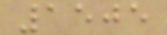1505
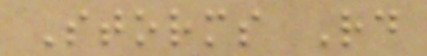Storms Rd
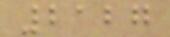2127
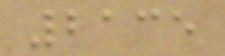2135
